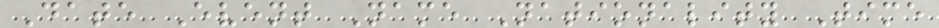Date Event Name Nationality Time
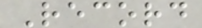Record
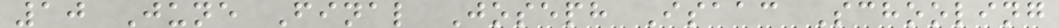10 June Final Joseph Isaac Schooling
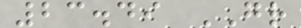23.49 GR
